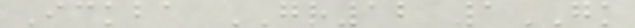Ickba GR12 1GK
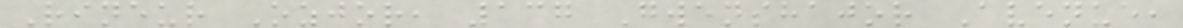Rineur Ozjor, 137 Gwenshajor Avenue,
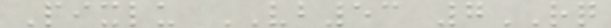Pixlu VB53 7RQ
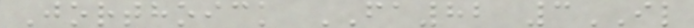Jorthoick FA82 3IL
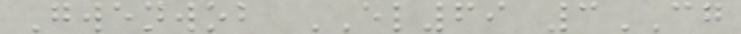Gwenwob EL69 3CG
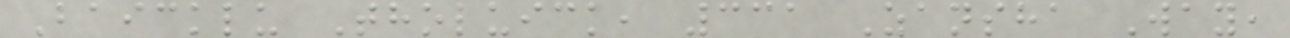Baicklu Tholuick, 331 Zansha Way,
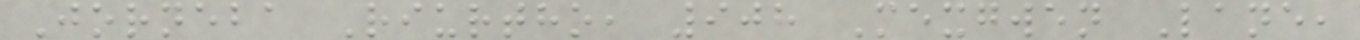Jorneba Riurtho, 908 Mexgwen Lane,
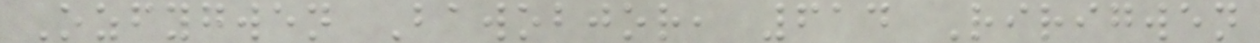Ozfygwen Bawobjor, 614 Ririgwen
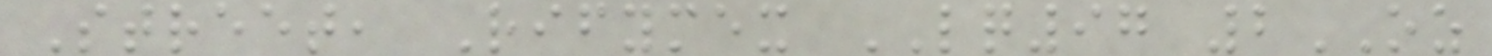Street, Rifymex LQ97 2OZ
